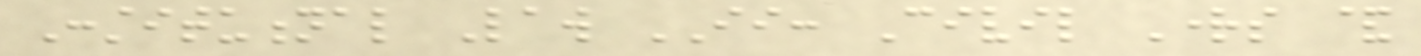Constitutional Law II: Civil Rights &
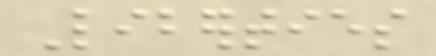Liberties
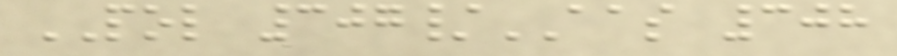POL 307/AAS 308
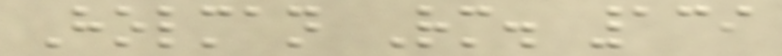Holman Rm. 139
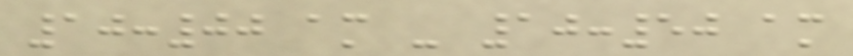10:00 am - 10:50 am
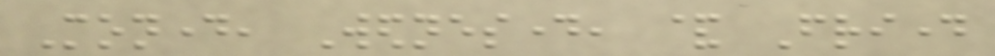Monday, Wednesday, & Friday
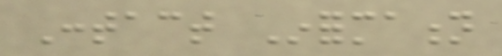Contact Information
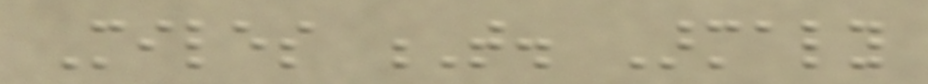Miles T. Armaly
